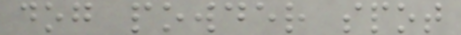dog powder spot
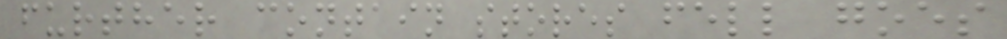further contain stores fell goes
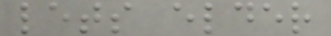lets elder
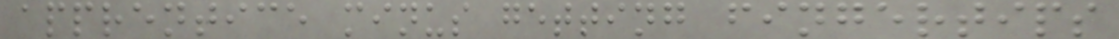apprentice minus getting fingertips
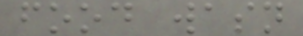food wasn
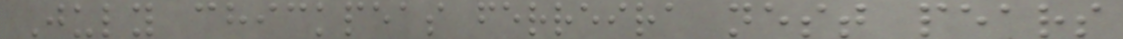July chickpeas ferreira nest pears
